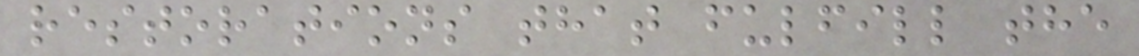restorations that fulfill the
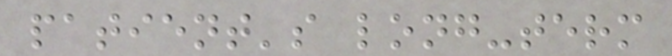patient's long-term
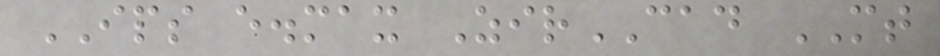IPS e.max ZirCAD MT
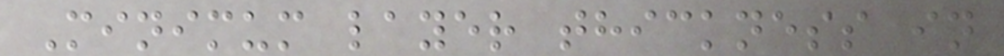Minimum layer thickness in
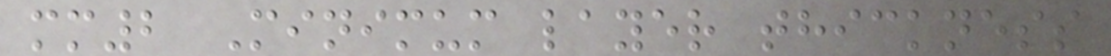mm2 Minimum layer thickness
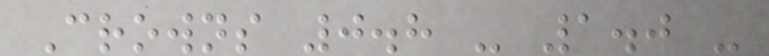Crowns 0.8 - 1.0 -
